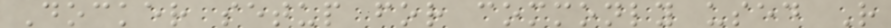Docker setup for commonly used R
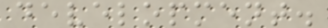development.
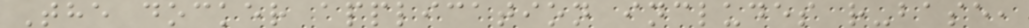The docker application includes r-base,
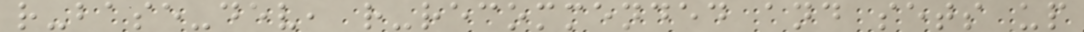r-base-dev, r-recommended and sets up
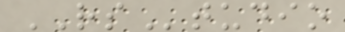RStudio
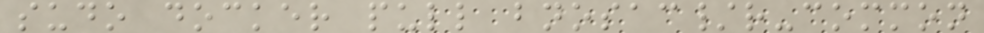sudo docker pull bnosac/r-common
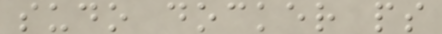sudo docker ps
